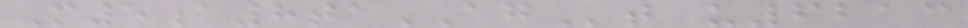M5a8taAGt u6213
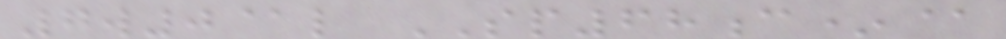7w0@l SP68c*@
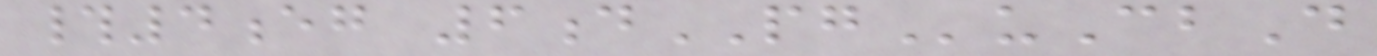#4eg 6dPGuCbD
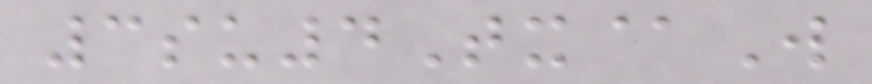3su4Tx@W
